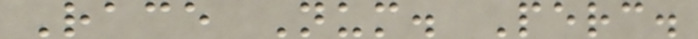Race Num. Perc.
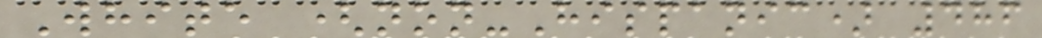White (non-Hispanic) 486
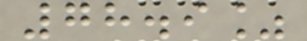78.9%
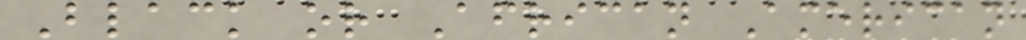Black or African American
